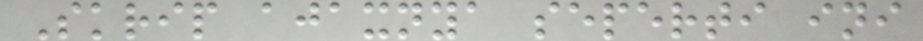Skrip ajaxnya seperti ini
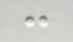:
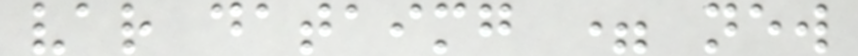var dataimg = new
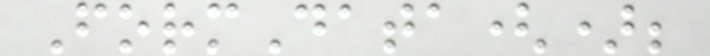FormData();
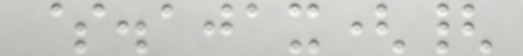$.ajax({
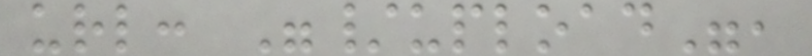url: "/upload",
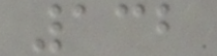132
